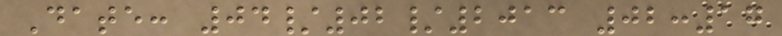Date: 04/02/2013 02:17
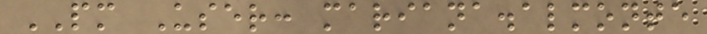PM User: mariana.almonte
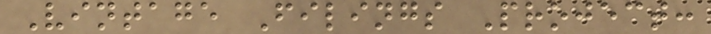Vintage Filings Project:
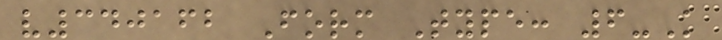v340162 Form Type: 6-K
